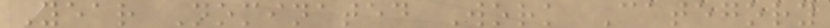Year Nominated Work Category
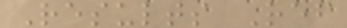Results Ref
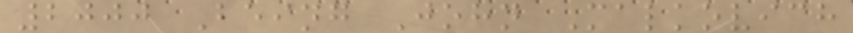2000 Being John Malkovich
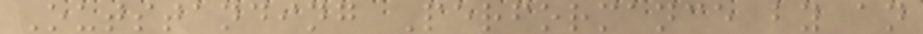Outstanding Performance by an
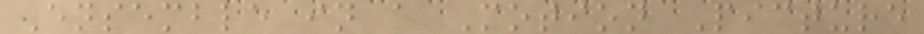Ensemble in a Motion Picture
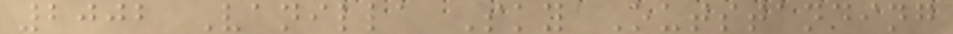2002 Vanilla Sky Outstanding
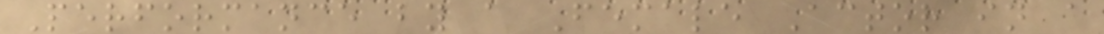Performance by a Female Actor in a
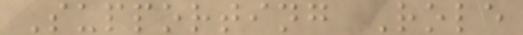Supporting Role
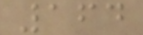164
